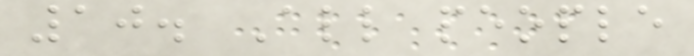10. All people
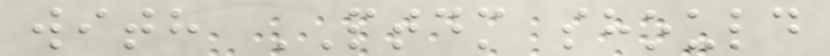with PTDM should
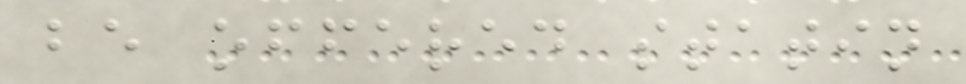be offered statin
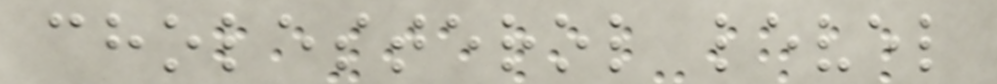cholesterol level
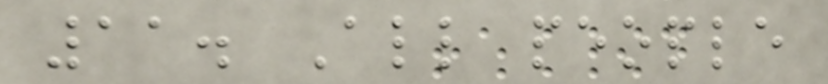11. All people
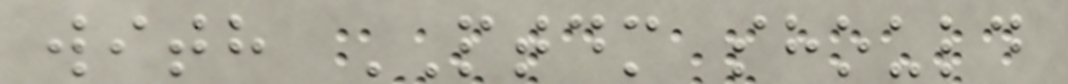with PTDM should
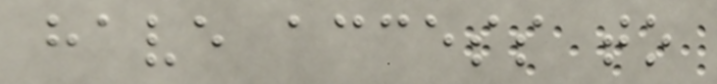have access to
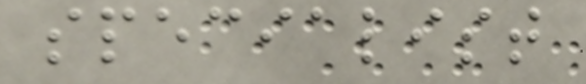specialist
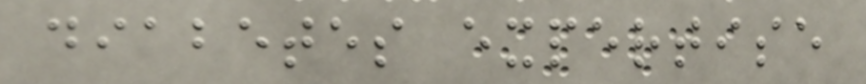diabetes expertise
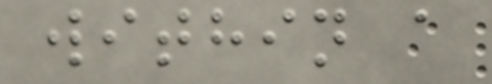within a
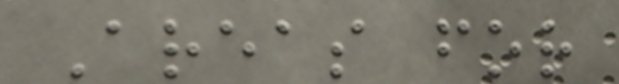Areas for
